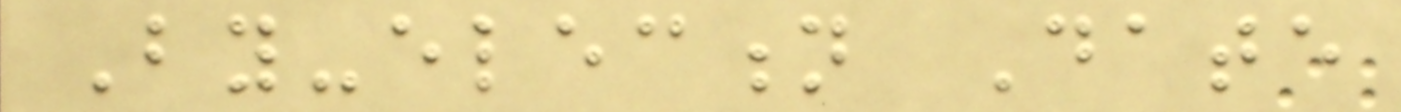By-election Date
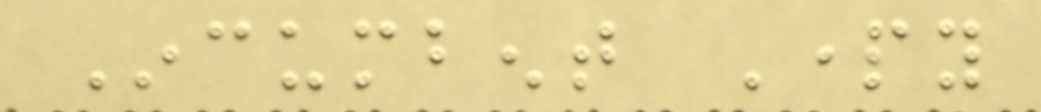Incumbent Party
